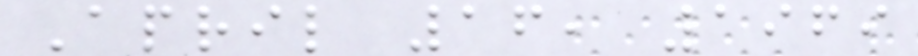April 16, 1969
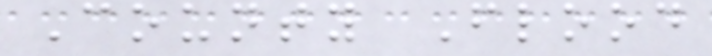County Flood
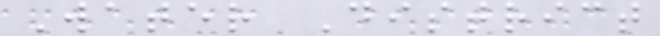Water District
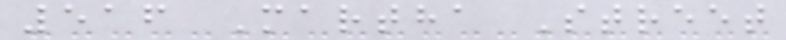516 Martha Street
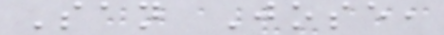San Jose,
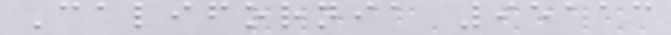California 95113
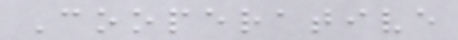Cooperative
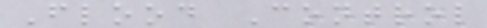Flood Control
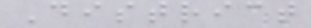District
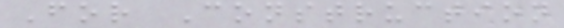For Construction
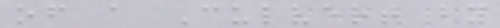of a Culvert by
